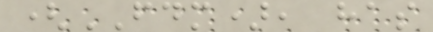(FDM), has
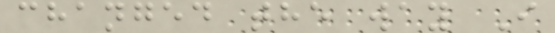changed the way I
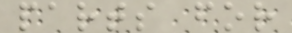parts for
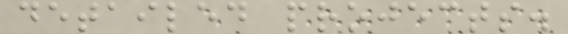detailed projects.
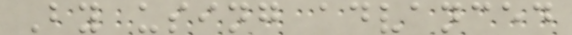By using advanced
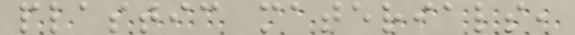plastic materials,
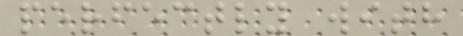perfectly with
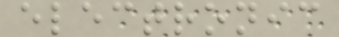electronic
